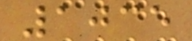1035
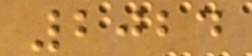2024
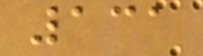131
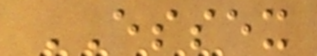ESSEX
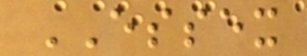ESSEX
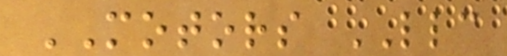MOTORS LLC
